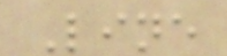Line
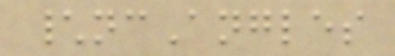\ncAngles
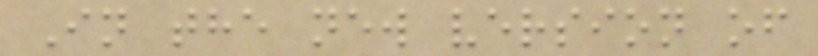In the new version of
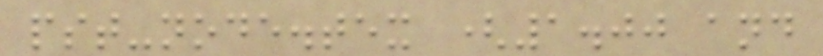pst-node.tex (1.00 and
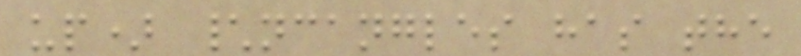up) \ncangles has the
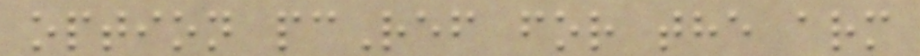option pcRef for the arm
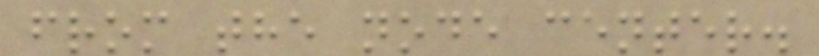from the node center.
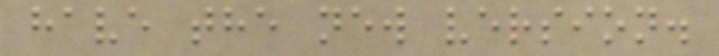have the new version.
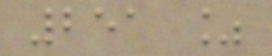251 %
